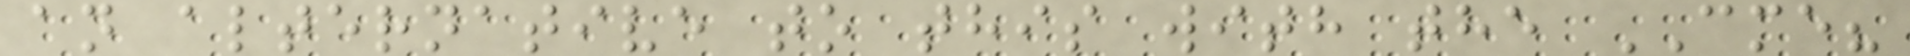an alternative to this with the CME?
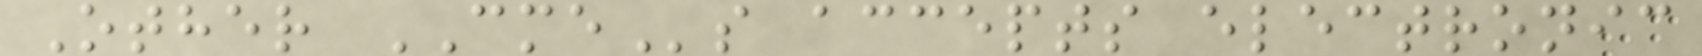Other CMEs accepts electronic
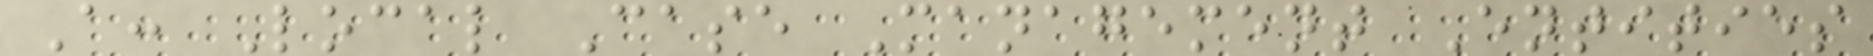A: Local Case Management Entities
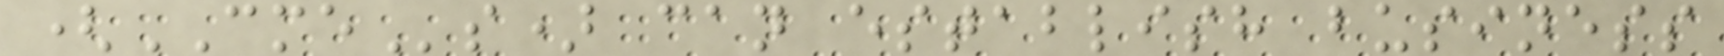(CMEs) can establish business
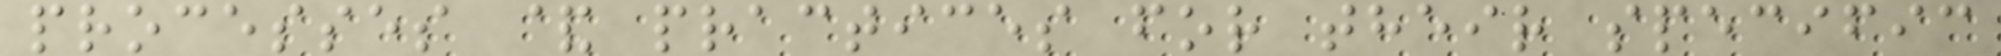processes & practices for their specific
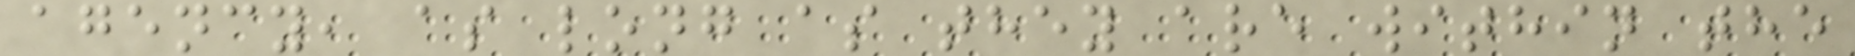agency, as long as they are within the
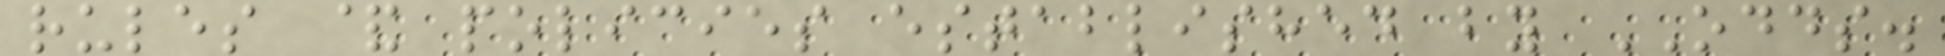rules & policies established by ODDS.
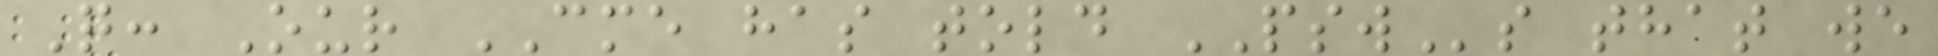Q: Our CME has told PSWs that we
